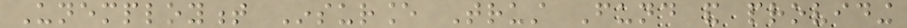Unemployment Insurance Trust Fund and providing
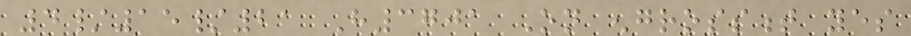4/15/21 H3701 On engrossment yes
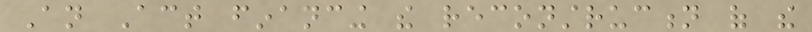An Act financing the reconstruction of the
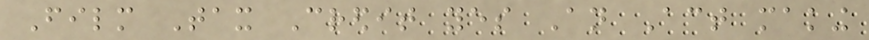Film Tax Credit yes An Act making
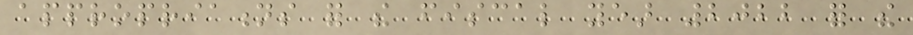appropriations for the fiscal year 2022 for the
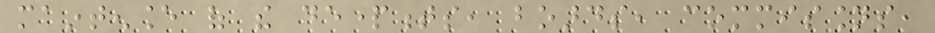maintenance of the departments, boards, commissions,
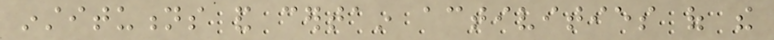institutions and certain activities of the
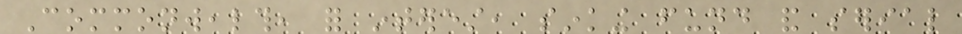Commonwealth, for interest, sinking fund and serial
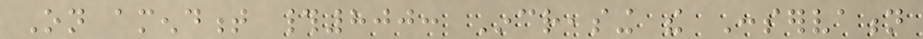On amendment #800: Increasing the Conservation
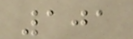101
